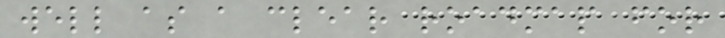well as a clear roadmap for
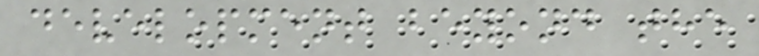development beyond the
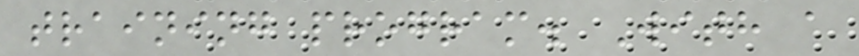training program. With a
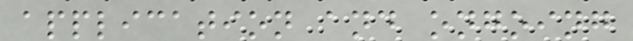application and ongoing
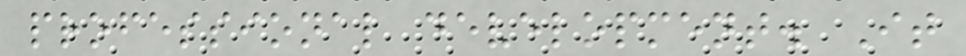professional development. It
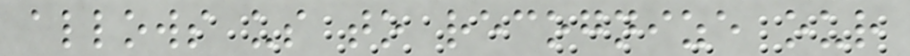allows us to recognize our
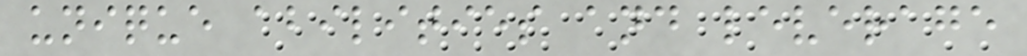unique abilities and leverage
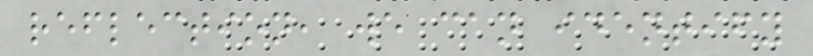reflection, we can identify
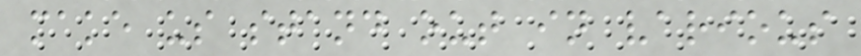make us stand out in various
